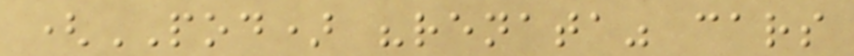(POD) "renata" cars
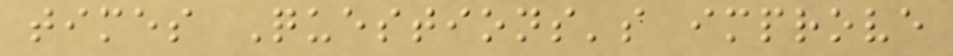times Questions's improve
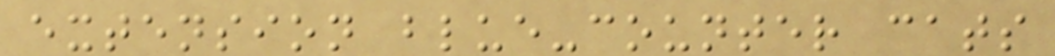extension blue-counter cats
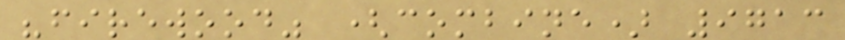"firewood" (combine) 9713
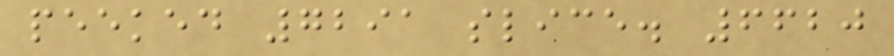peeked 7291 slice. 6620
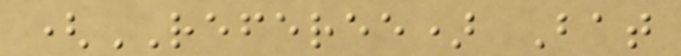(REFEREE) Bat
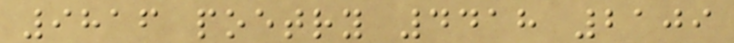9816 poetry 4418 2109
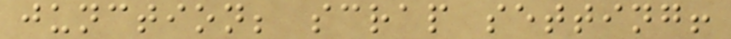junction; scrap setting!
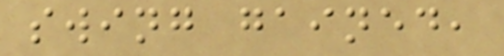swing gained,
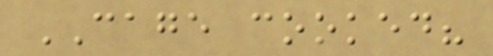CAGE cooked?
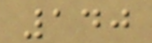140
